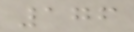176
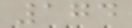174
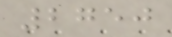2750
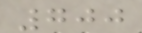700
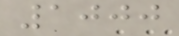1000
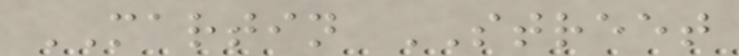MARTIN STREET
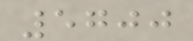5700
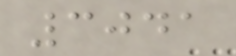3041
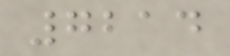7214
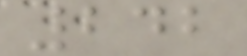242
